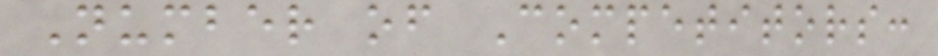Number of Competitors:
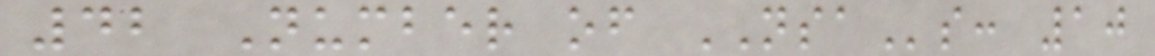42 Number of NSAs: 10
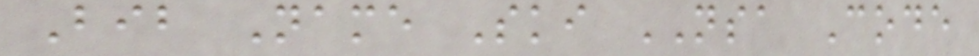Bib Name Ski NSA Code
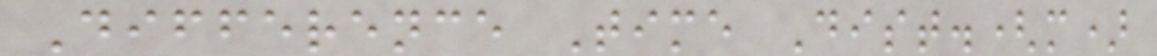Difference Time Dist.(m)
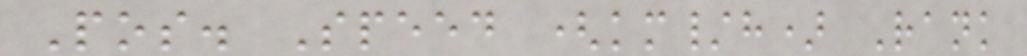Pos. Speed (km/h) Rank
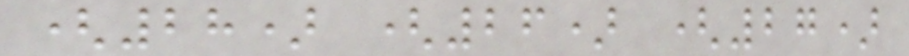(28) (26) (27)
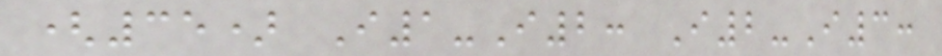(35) I1-I2: I2-I3:
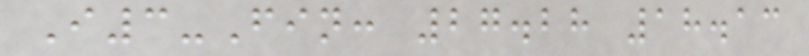I3-Fin: 27.28 18.13
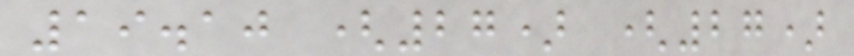19.10 (27) (27)
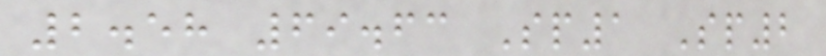2.58 69.63 Sp1 Sp2
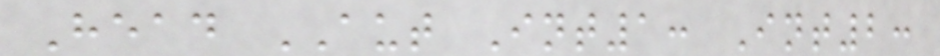Head AUT Int1: Int2:
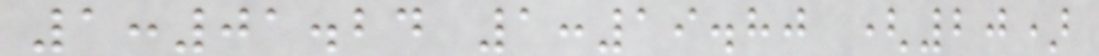1:01.24 1:19.80 (20)
